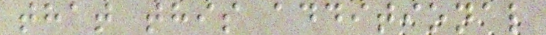that this additional
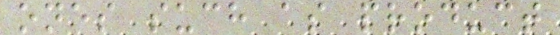ones such as product
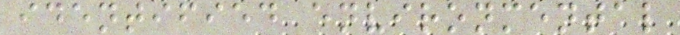identified environmental
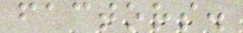factors.
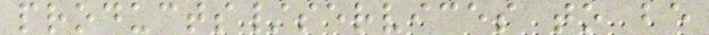products/services to be
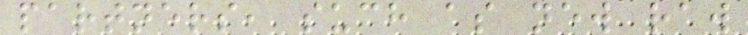partners, such as new raw
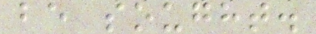be sought.
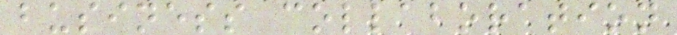business collaboration
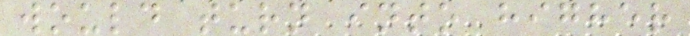would turn into higher
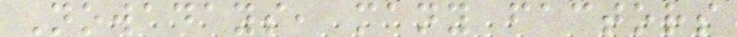Nowadays, many factors
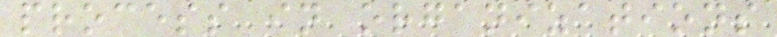process in organizations
